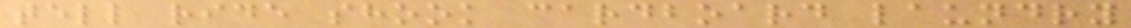tell ride shook cardboard laundry
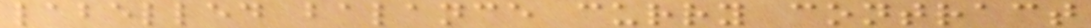labelled balance curry contract
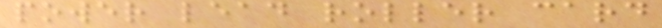power lead roller card
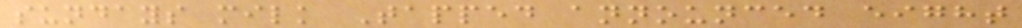sundays milk Tapped announced eight
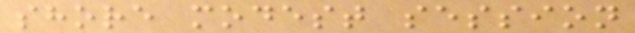shore modest session
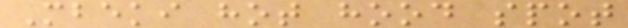Mbeki hot hood spot
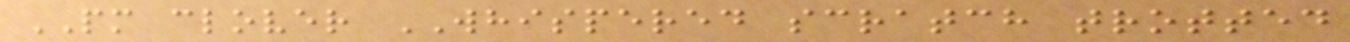PM clover WHISPERED scratch trotted
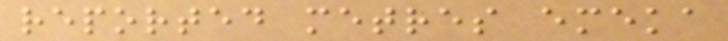reported metres emeka
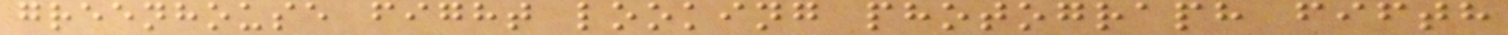greenhouse fight looking photograph fifth
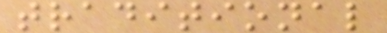traditional
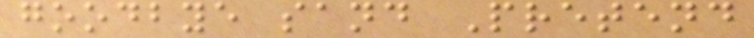goodbye sand Pretend
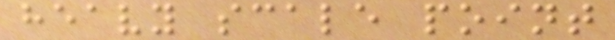heavy scale point
